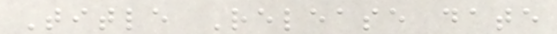Title Release date
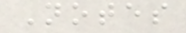Notes
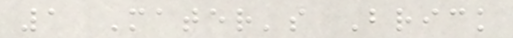1 Mater's Brick
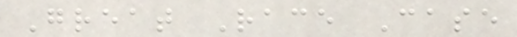Great Race Case
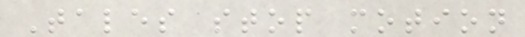Tales stop motion
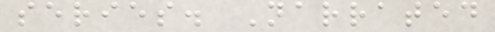series. Narrated
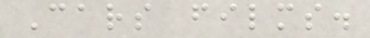Cars films.
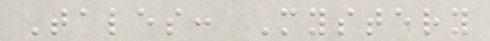Tales: Mystery
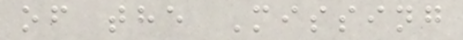of the Missing
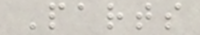Parts
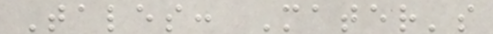Tales: Mater's
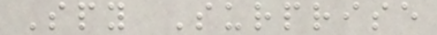Spy Surprise
